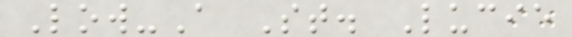Low-A St. Lucie
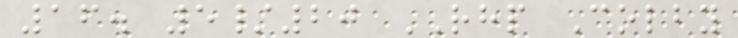16. 5/20 RHP Colby
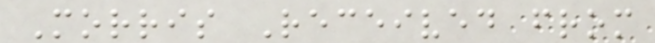Morris Received from
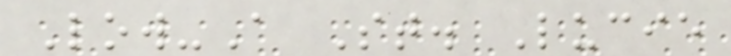Low-A St. Lucie
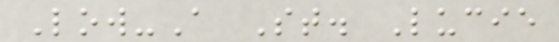Low-A St. Lucie
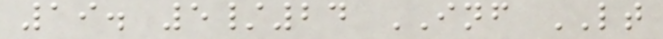19. 5/24 INF LT
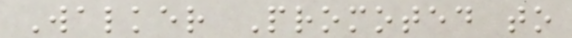Walker Promoted to
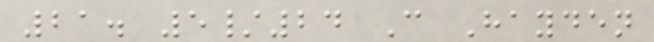21. 5/24 C Hayden
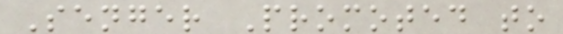Senger Promoted to
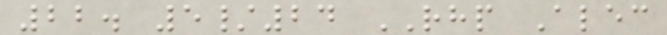22. 5/24 RHP Alec
